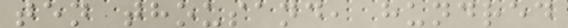ten thousand, hundred
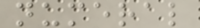numeral
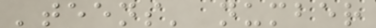'teens' number
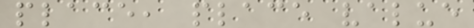place, place value
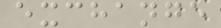exchange
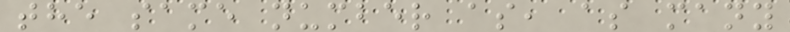the same number as, as many
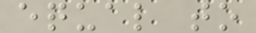equal to
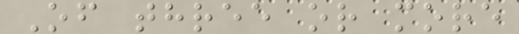Of three or more
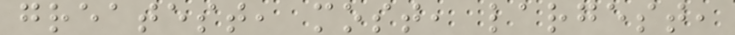greatest, most, largest,
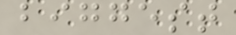biggest
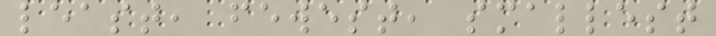least, fewest, smallest
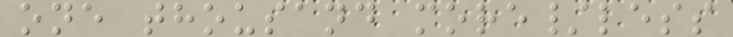one thousand more/less
